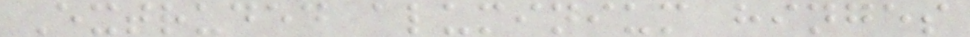Extruded aluminium hinges
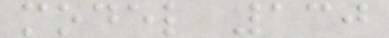model 130
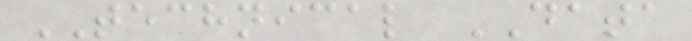TECHNICAL DATA
